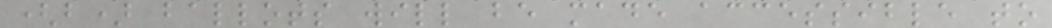(b) ballots will be made accessible to
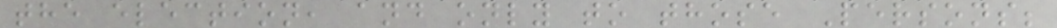the election, and only to those Persons;
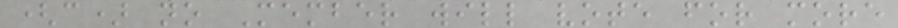(c) no Member will vote for more
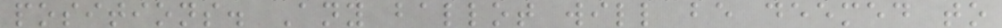positions. Any ballot will be deemed to
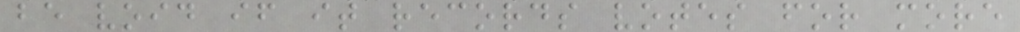be void if it records votes for more
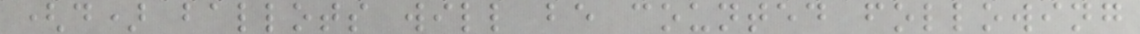(d) ballots will be counted following
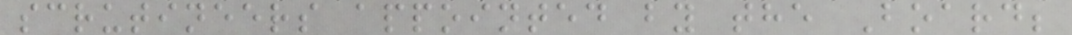scrutineers appointed by the Board;
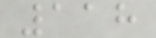118
